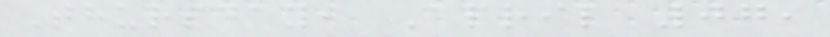Thursday, April 07,
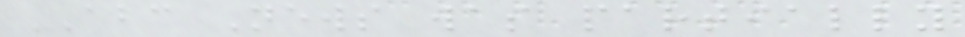ABC News was partially
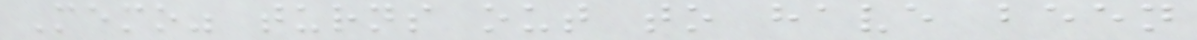Memo" turns out to have been
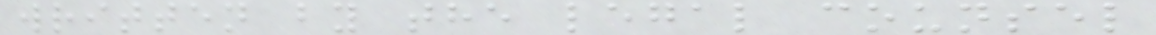written by the legal counsel
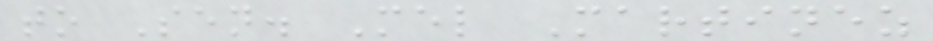to Sen. Mel Martinez
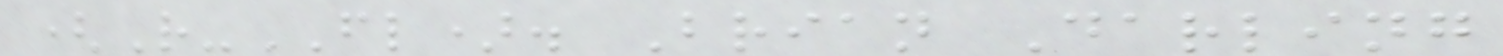(R-FL). Brian Darling
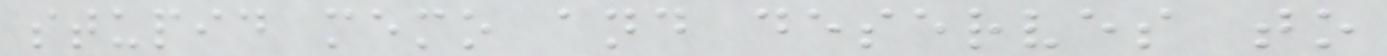stupid memo and deserves to
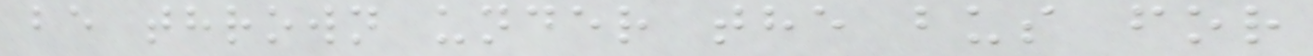be thrown under the bus for
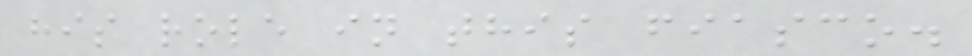his role in this fiasco.
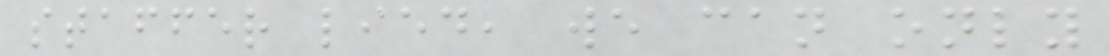staffer lied, we can only
